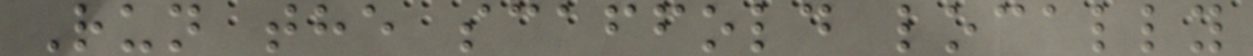Run the scaffold locally
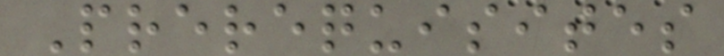Prerequisites
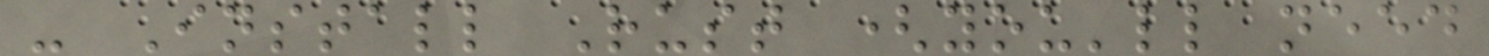- Install Rust (you'll need
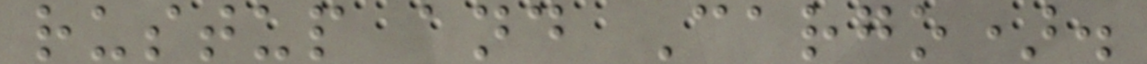rustup and Cargo).
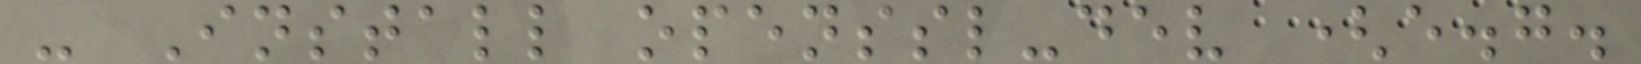- Install openssl-dev (e.g.
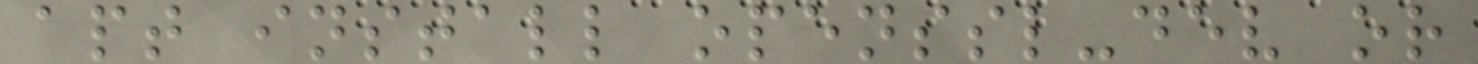apt install openssl-dev or
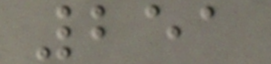251
